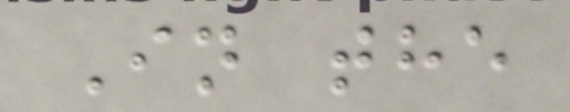In the
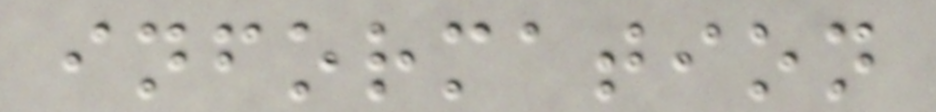information
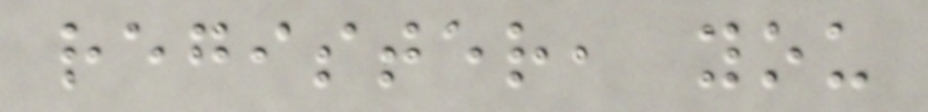register, you
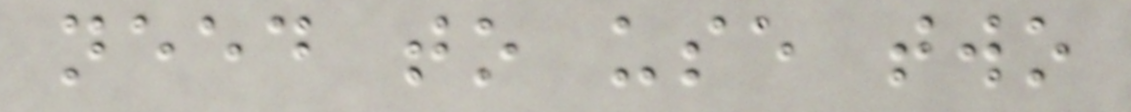need to use two
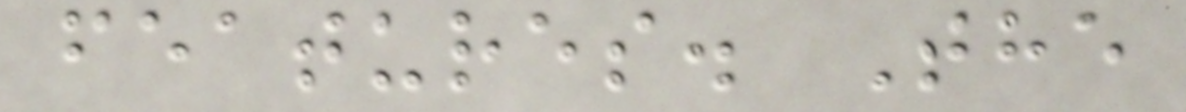features. The
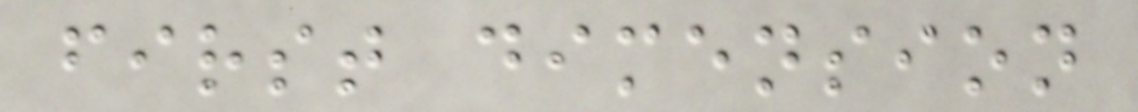first dimension
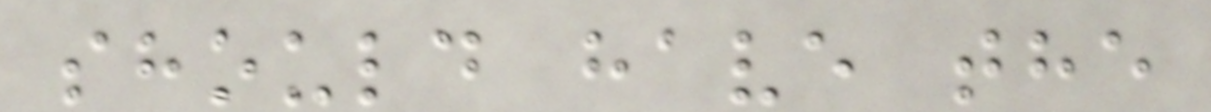should have the
